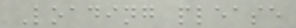Loading please
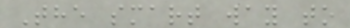The smart way to
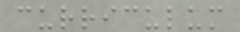curriculum
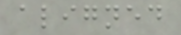aligned
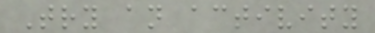Try an activity
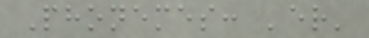Phonemes: 'er'
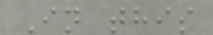In this
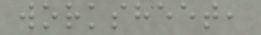worksheet,
